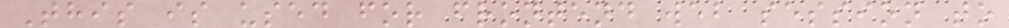This is used for frontend web session to
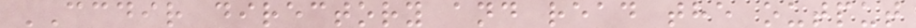CCDIR directory and read the output
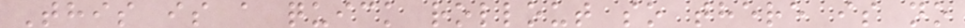This is a quick rollout so there is no
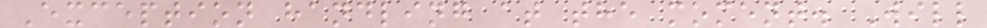Exception handling at the moment. Will
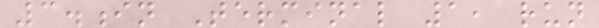3.in Terminal 1, run
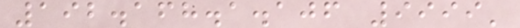192.168.1.106 9999'
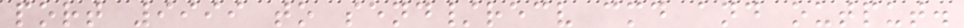port 9999 to send/recv cmd and output.
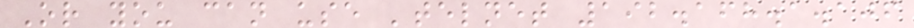Or you can use 'telnet 192.168.1.106
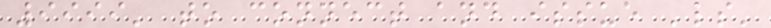9999' to connect and issue 'ls'
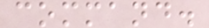command.
